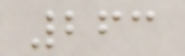263
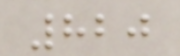820
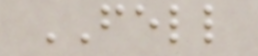FELL
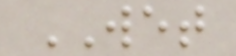WET
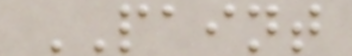PAINT
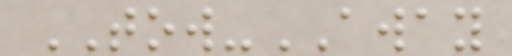TOW-AWAY
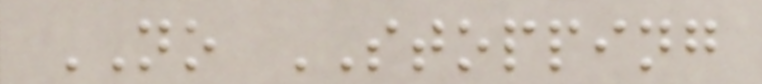NO STOPPING
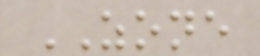ZONE
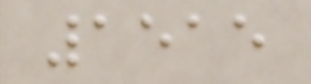1515
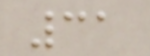31
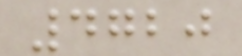4720
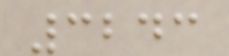3243
